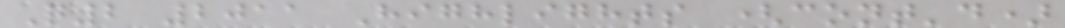Q2 2011 Highlights (cont'd)
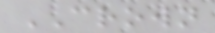CROWN
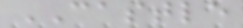CASTLE
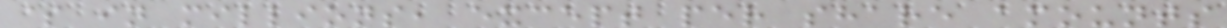$ in millions, except per share amounts
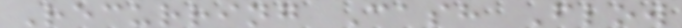Recurring Cash Flow
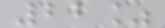22%
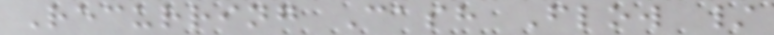Recurring Cash Flow /
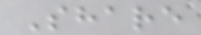Share
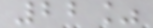22%
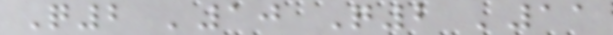Q2 '10 Q2 '11
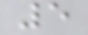5
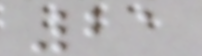21
